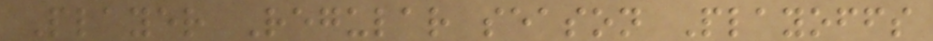Player Regular season Playoffs
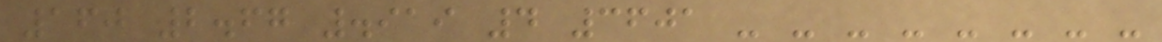160 2.67 .919 4 3601 - - - - - - - -
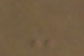-
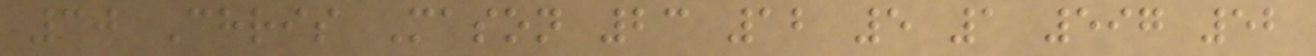30 Chris Mason 23 12 5 1 597 52
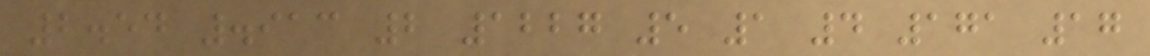2.54 .913 2 1227 5 1 4 171 17
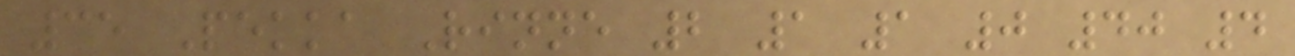35 Pekka Rinne 2 1 1 0 40 4
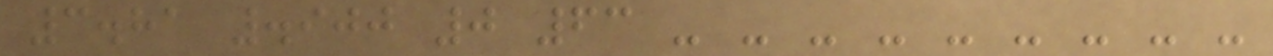3.81 .900 0 63 - - - - - - - - -
